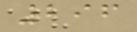296
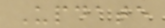Update
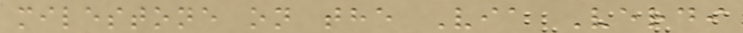milestone on the Via Verdi
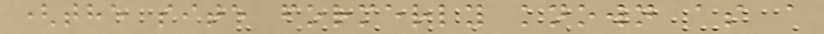(the site formerly known as a
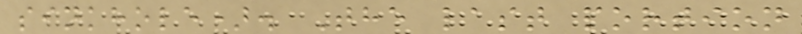sinkhole). The last portion
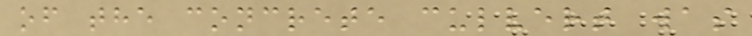of the concrete culvert was
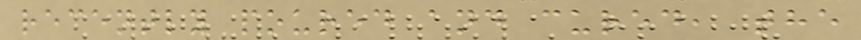recently poured and cured, the
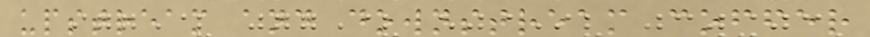upstream and downstream coffer
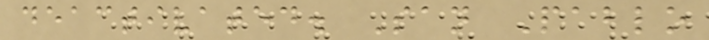deactivated. San Pablo
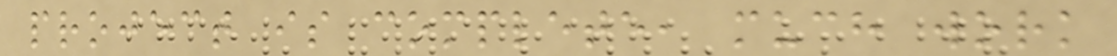project is complete, much work
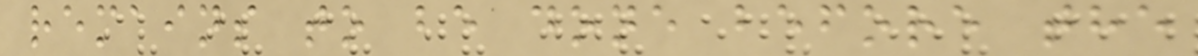remains to be done before the
